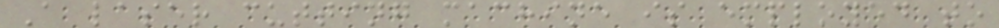A laser cutting machine is employed to
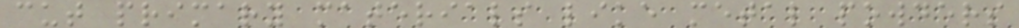cut primary materials like metal powders
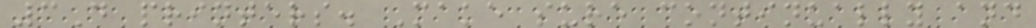3D printers. Make sure continually and
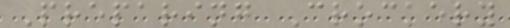Preparing Crockery
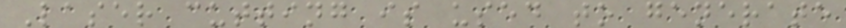Laser cutting is used to generate
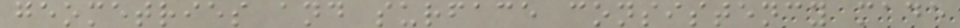geometries and surface consistency made
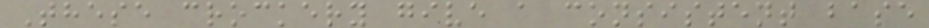These crockery give a consistent base
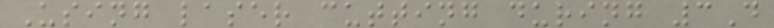Using laser cutting during 3D
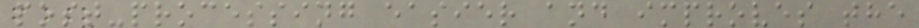post-processing easier and improves the
